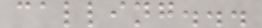calling...
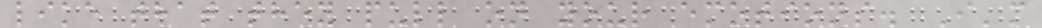like that they pull on your emotions. I'm
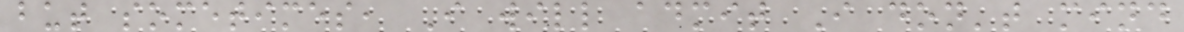but sometimes, I will admit I don't mind
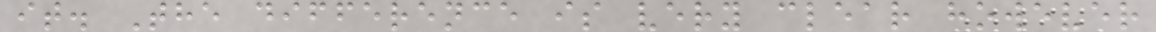it. The difference is very clear however
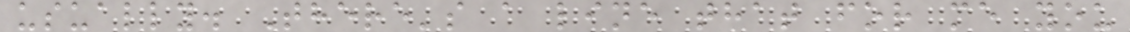usually. There's a line that for me you
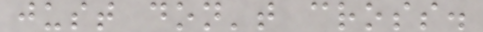just don't cross.
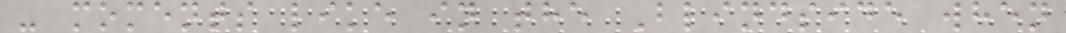- moments like in the Blindside when
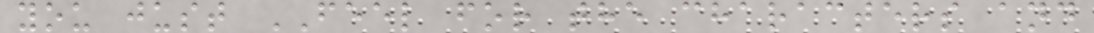you just FEEL for the characters and
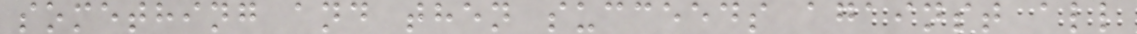something and then succeeds against all
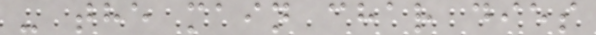- the main char dies
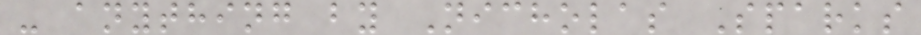- anything by Nicholas Sparks
